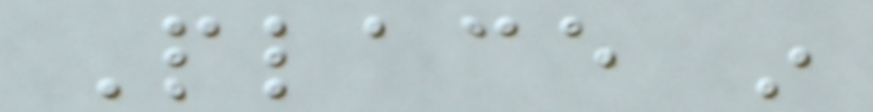Place in
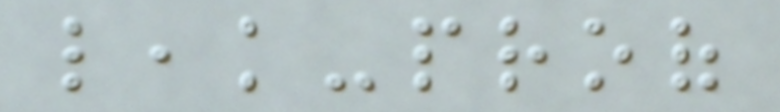leak-proof
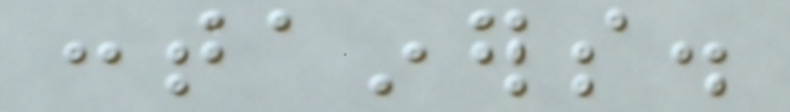containers.
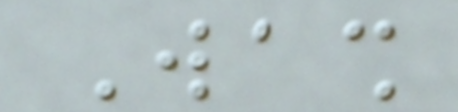Wash
